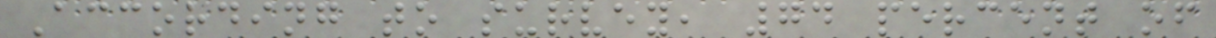According to survey, 74 percent of
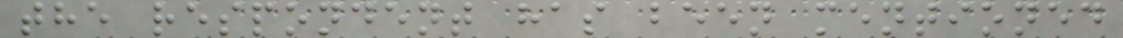the respondent has been mentioned
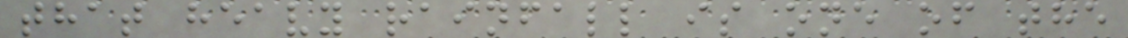that heavy rainfall is one of the
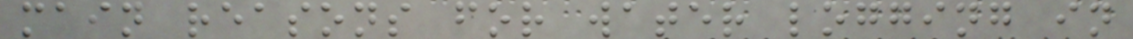main reasons for water logging in
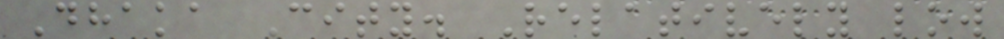Dhaka City. Relatively low
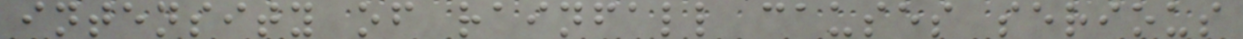intensity of rainfall causes serious
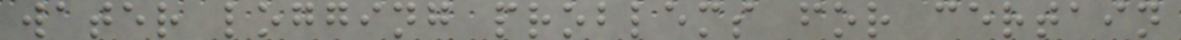water logging problems for certain
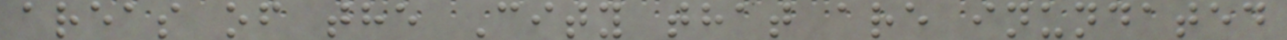areas of the City that are inundated
